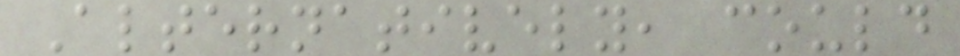Alternatively, could
